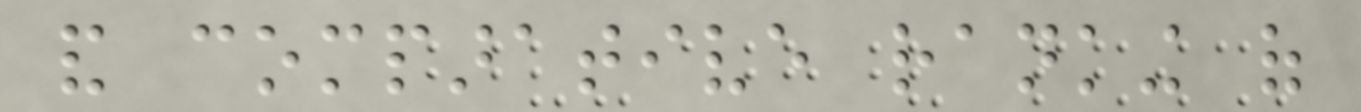and comparative ranking of
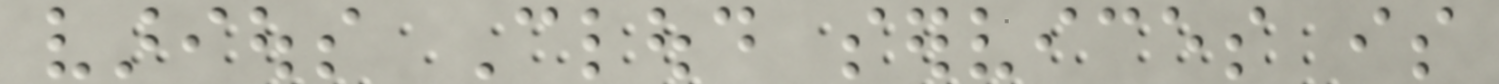various Cloud services is
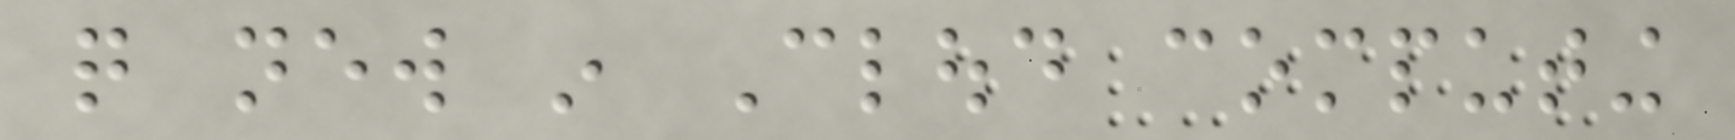quite new in Cloud computing
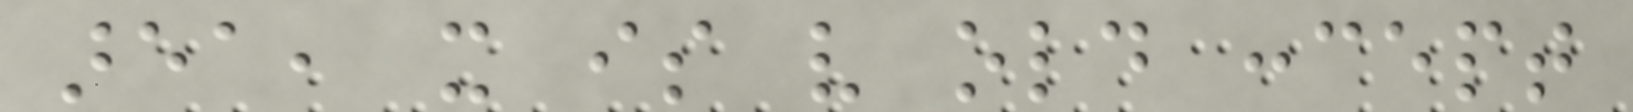area, it is very old concept
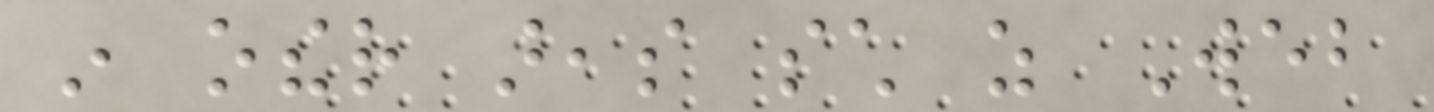in other areas such as Web
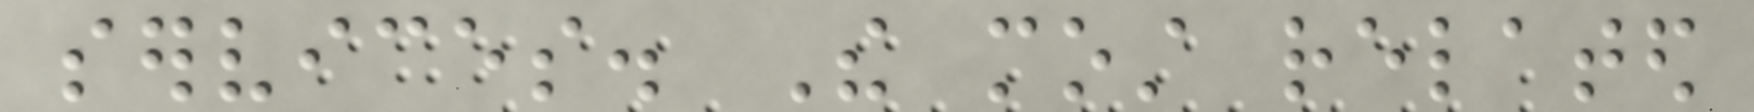services. The most related
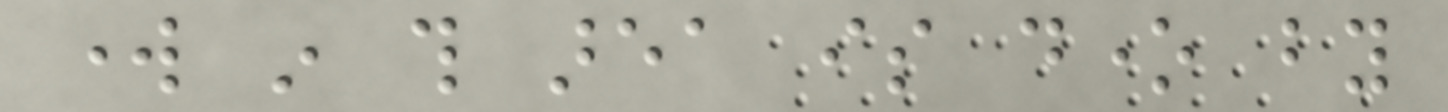work in this area is done by
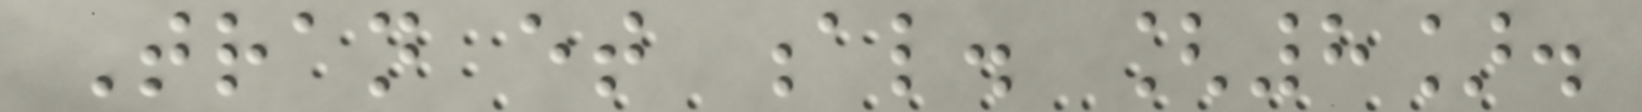Tran et al. [8].
